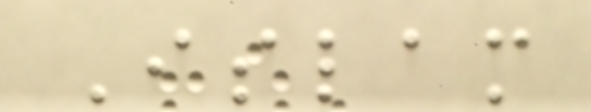Islam
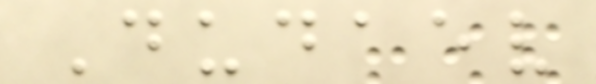Dudaev
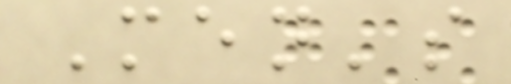Men's
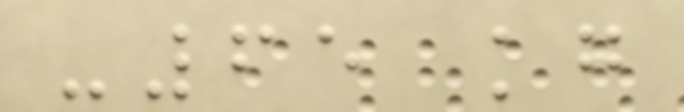-65 kg
